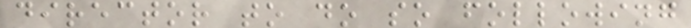director to do so following
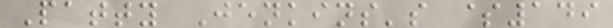Patty Jenkins's $149
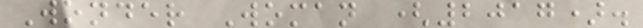Wonder Woman (2017).
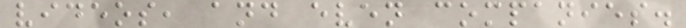videos, and even companies.
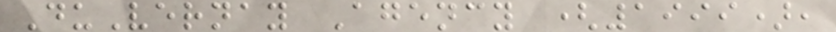DuVernay Agency (1999),
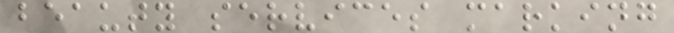beauty services marking
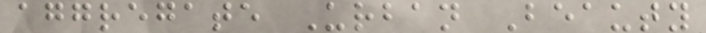aggregate Urban Beauty
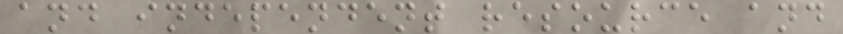and independent resource and
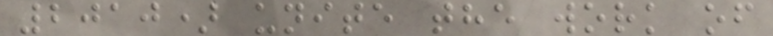2010) unite the work of
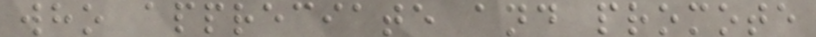who appreciate and promote
